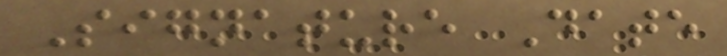Signature Date
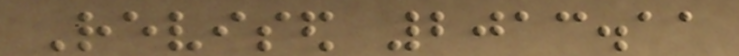Revised 2013.11
